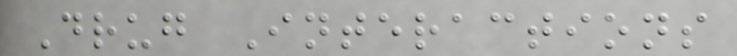Drug Interactions
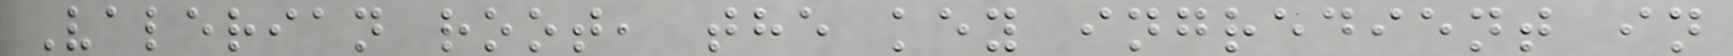Valerian root, the key ingredient in
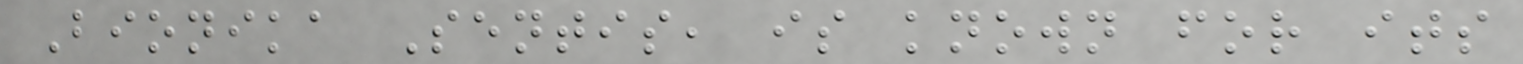Bionika Sentis, is known for its
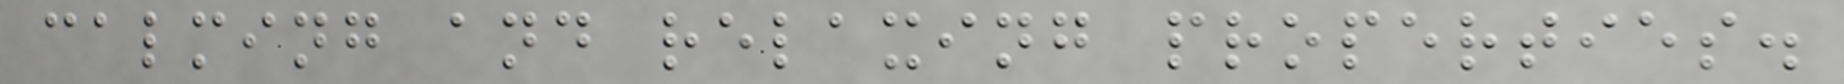calming and relaxing properties.
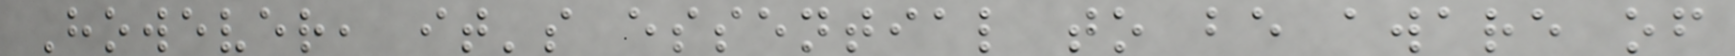However, it's essential to be aware of
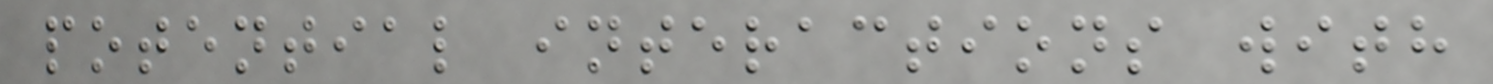potential interactions with
